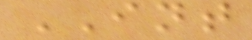INT
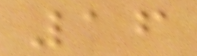16
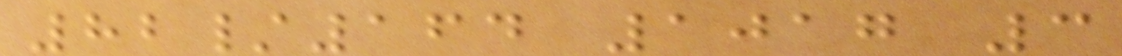82/164 1017 3
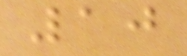10
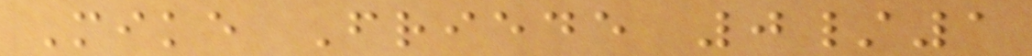Mike Friede 0/1
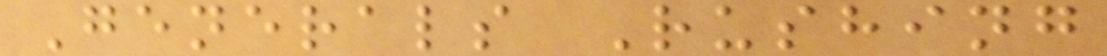Generals Rushing
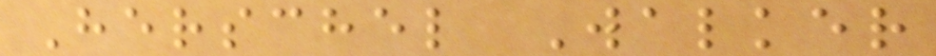Herschel Walker
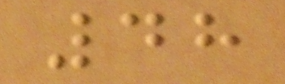48
